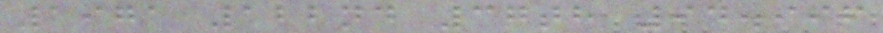1971 122nd 37th 94.996
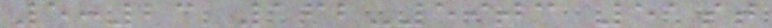5:23 162-5903 51st
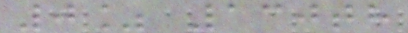0% 130th
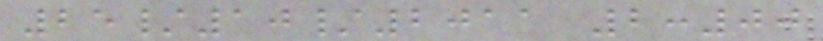25/10/2011 2:00
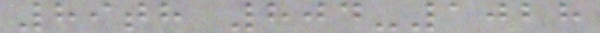89th 804-1028
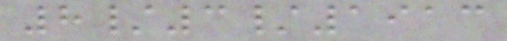8/3/1913
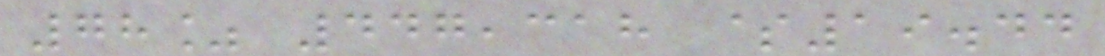78% 447,318 $19.44
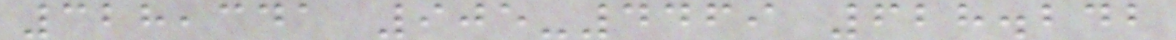328,341 905-4469 628.242
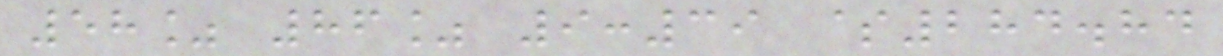58% 86% 9:39 $284.84
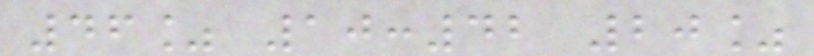46% 10:42 20%
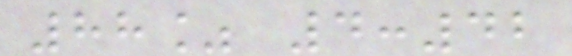88% 4:42
